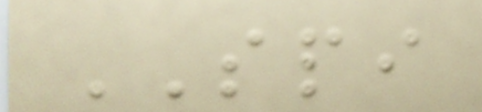SPI
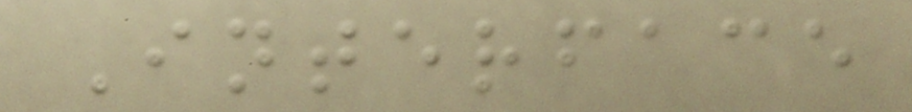Interface
